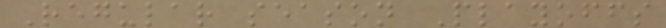Regular season Playoffs
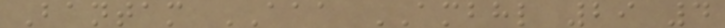Bantam AAA AMBHL 29 4
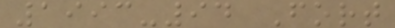1993-94 Fort
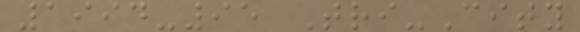1994-95 Tri-City
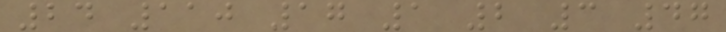24 110 17 1 2 3 47
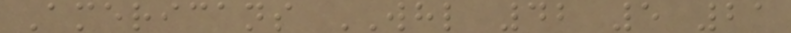Americans WHL 42 5 21
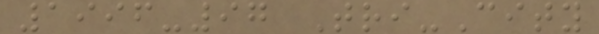1996-97 Tri-City
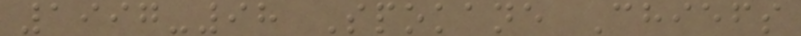1997-98 Spokane Chiefs
